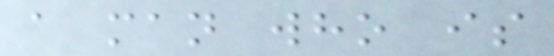a man who is
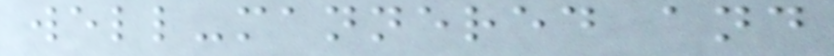well-mannered and
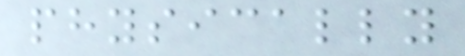physically
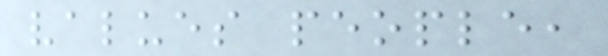values people,
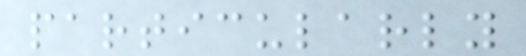particularly
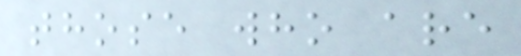those who are
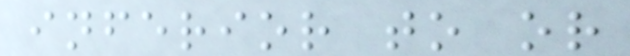inferior to or
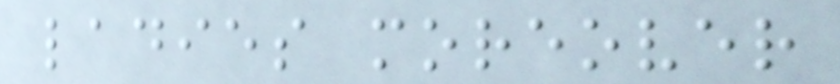ladies moreover
